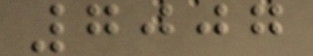7007
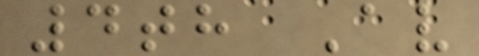4th Av
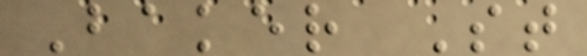Baker St
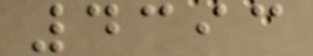4393
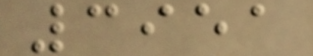3951
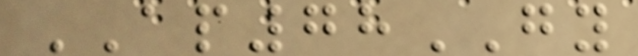AP78GY
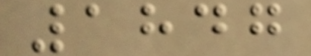1847
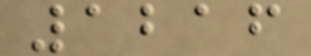1216
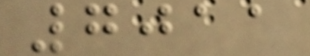7011
